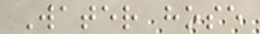Water hose
